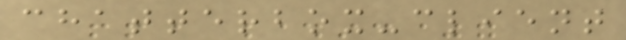chatterbox-client
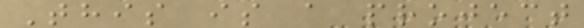This is a project
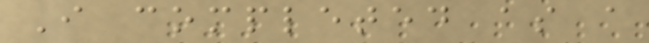I completed as a
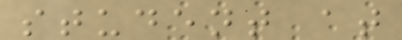student at
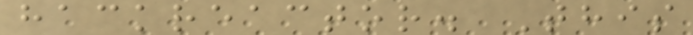hackreactor. This
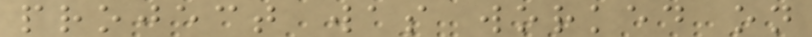project was worked on
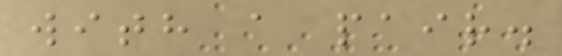with a pair.
